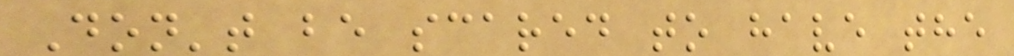Don't be scared to have the
